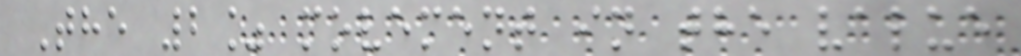The 2% movement in the value
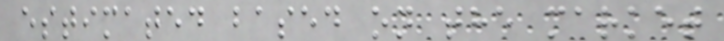estimated based on the market
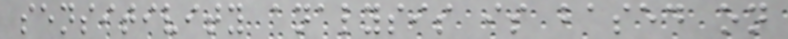sensitivity analysis is based on
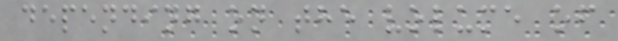depending on the volume of
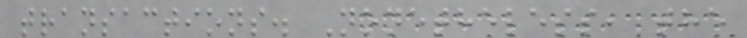transactions. Nonetheless, the
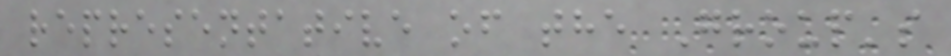representative of the Group's
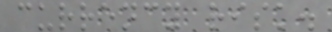currency risk.
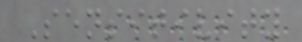Sensitivity
